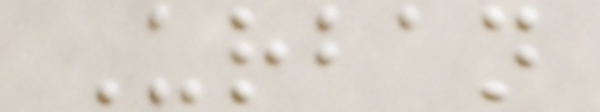Urban
